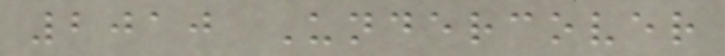2010 Undercover
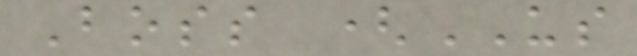Boss (US
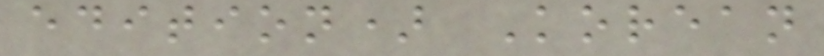edition) Korean
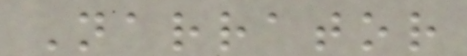Narrator
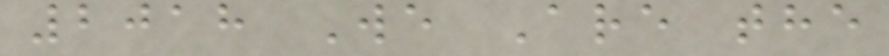2018 We Are the
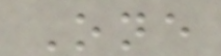One
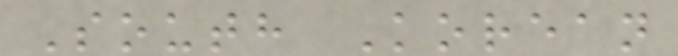South Korean
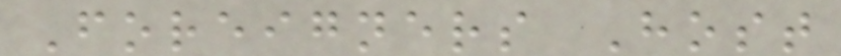Foreigners Host
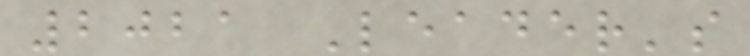2021 Leader's
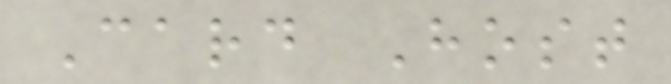Card Host
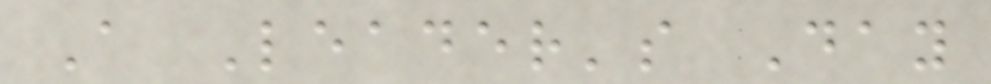A Leader's Day
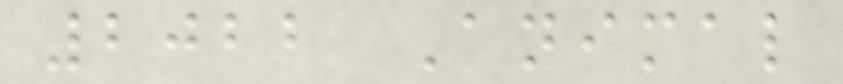2022 Animal
